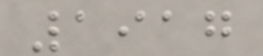1917
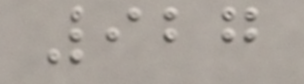927
